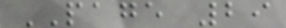PAGE 29
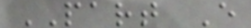PART E
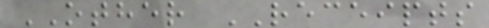OTHER RECEIPTS
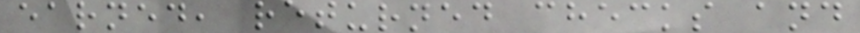earned, returned checks and
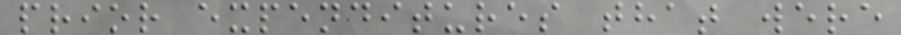prior expenditures that were
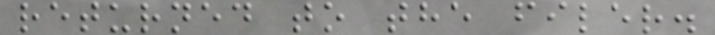returned to the filer.
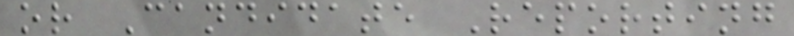or Candidate Reporting
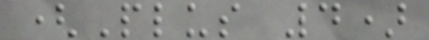(Plus 4)
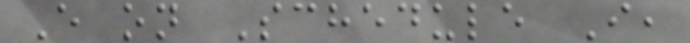E on Schedule I,
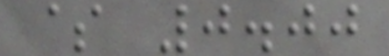$ 0.00
